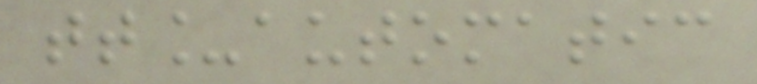tt_automatic
